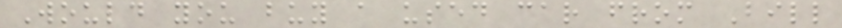Would you buy a used car from Bill
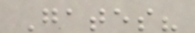Gates?
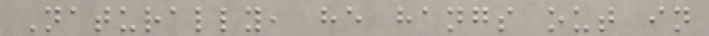Naturally, he hangs out in
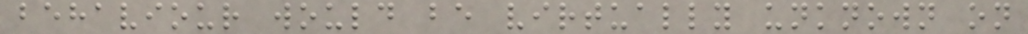behaviour would be virtually unknown on
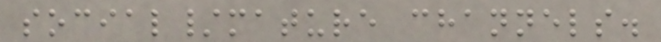social/mature channels.
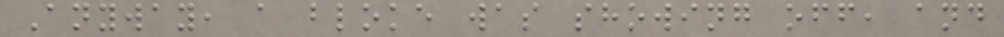Anyway, a bloke was showing off, and
